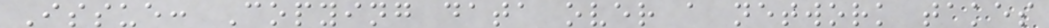Issue: Copying data over a network takes
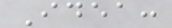Idea:
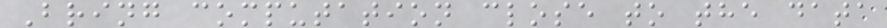Bring computation close to the data
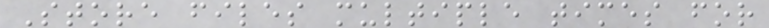Store files multiple times for
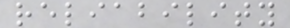reliability
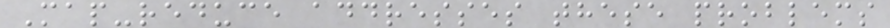Map-reduce addresses these problems
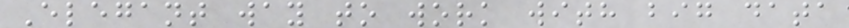Elegant way to work with big data
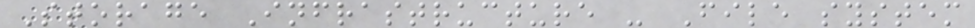Storage Infrastructure - File system
